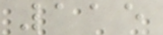115
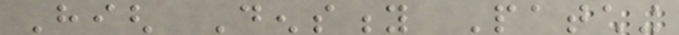High Density Patching
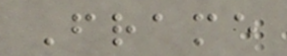Frame
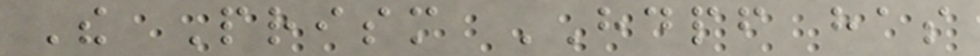The Prism HDPF has
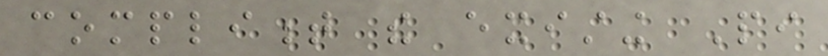compliment the existing Pi
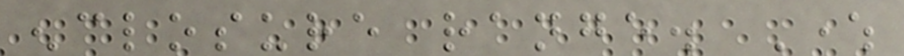enclosure range. Where
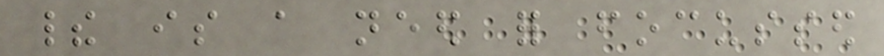their is a need for focussed
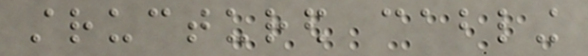structured cabling
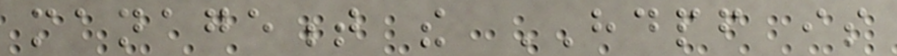management the HDPF is
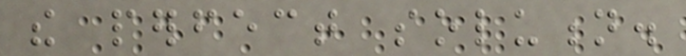the perfect solution.
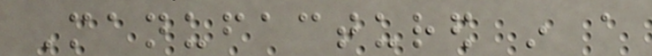Manufactured in a
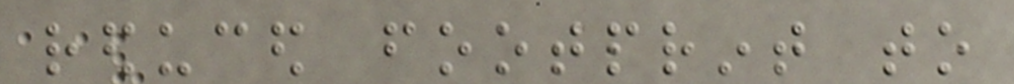reduced footprint to
